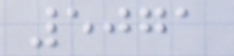5071
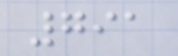791
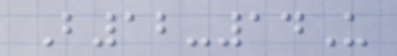B12-14U
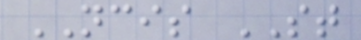NCIS ST
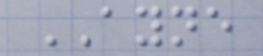AYNE
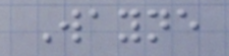Wayne
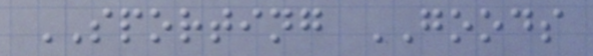SPORTING GOODS
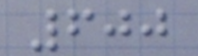600
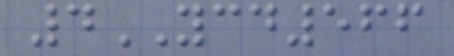4YCD566
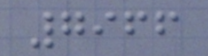7966
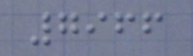7966
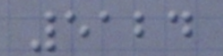5124
